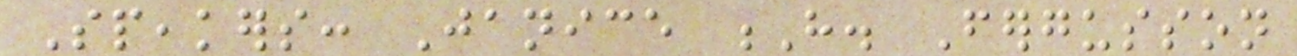Speakers: Janice H. Fergusson
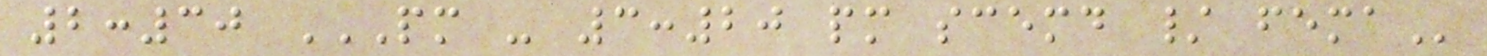2:30 PM - 3:20 PM SCEMD / FEMA
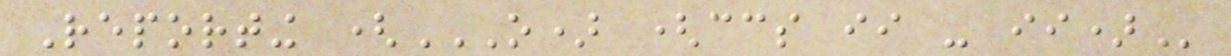Reporting (O) (CCS II - II)
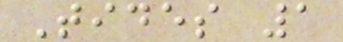Tides 1
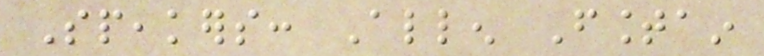Speakers: Allen Fountain
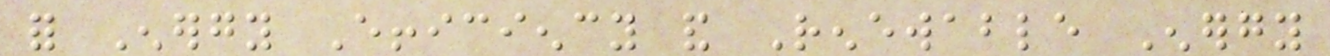for Energy Efficiency and Renewable Energy
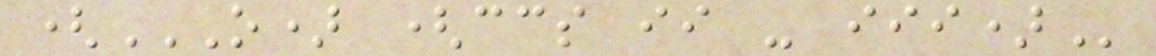(O) (CCS II - III)
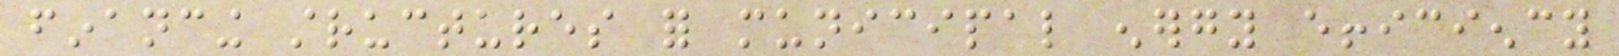financing structures for municipal energy efficiency
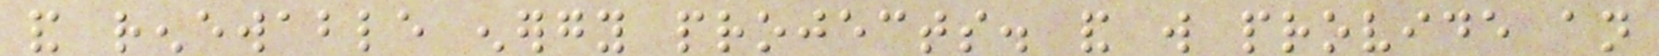and renewable energy projects. and will provide an
